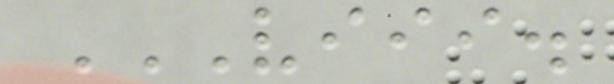VIII.
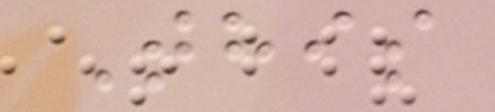This
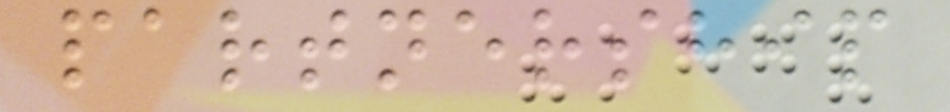partnership
